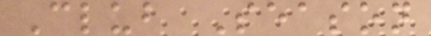Club Season
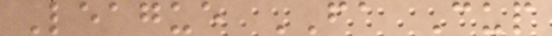League FA Cup
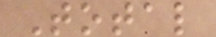Total
